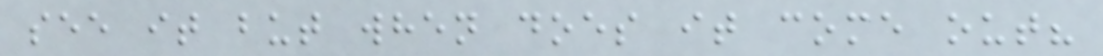see it but when does it come out?
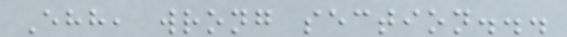Ehh, wrong section...
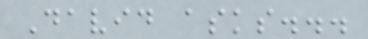David asks...
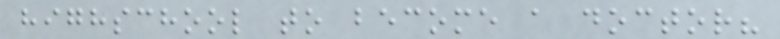highschool to become a doctor?
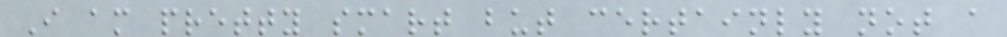I am pretty smart but certainly not a
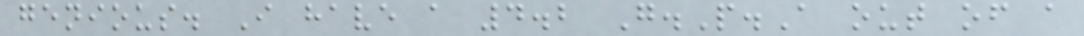genious. I have a 4.2 G.P.A out of a
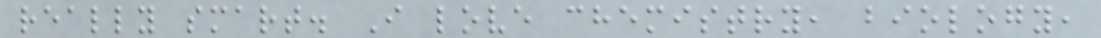really smart. I love chemistry, biology,
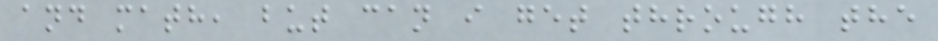and math, but can i get through the
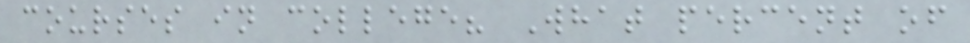courses in college? What percent of
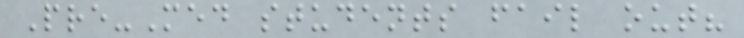Pre-Med students fail out?
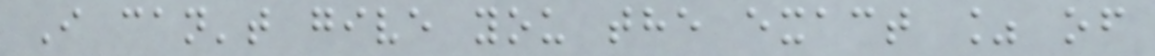I can't give you the exact % of
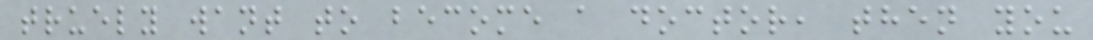truely want to become a doctor, then you
